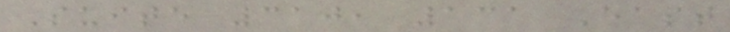Suite 310, 131 East
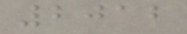2012
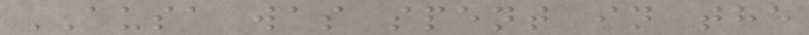AUSA was spent in the
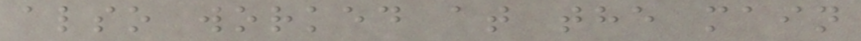also worked at the main
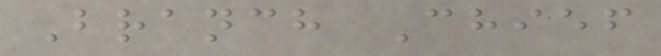Branch Chief
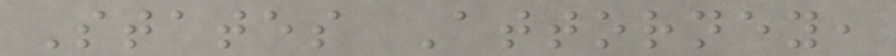States Attorney,
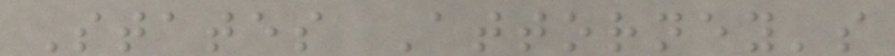States Attorney's
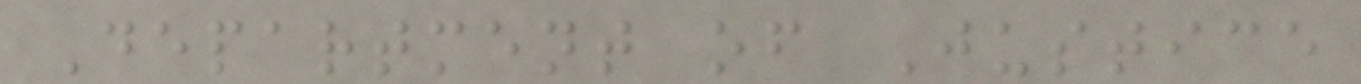Department of Justice
